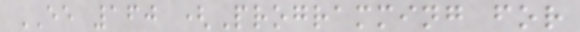EE 160 (Programming for
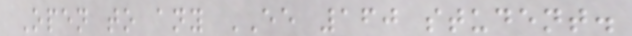Open to any EE 160 student.
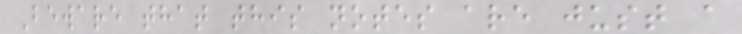Beware that this notes are just a
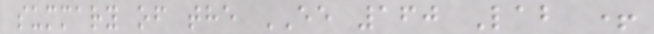summary of the EE 160 Lab +
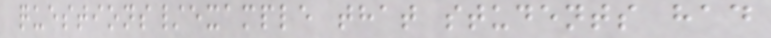questions/example that students had
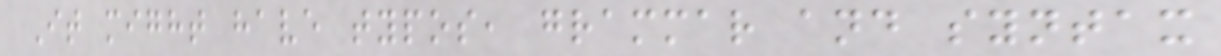It might have typos, grammar and syntax
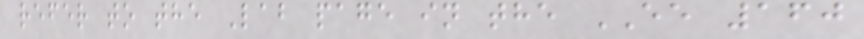refer to the Lab page in the EE 160
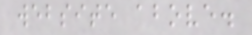website above.
